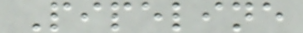Pipeline
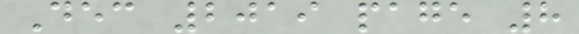Dec 2019 page 8
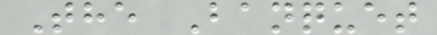The Banquet
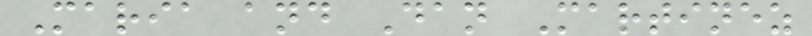Maria and Dan Martinez
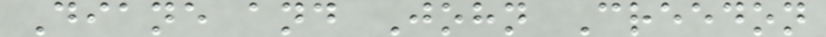Diane and John Creedon
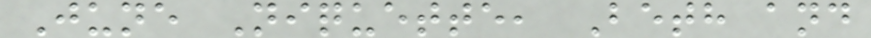June Niquette, Beth and
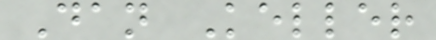Dan Keller
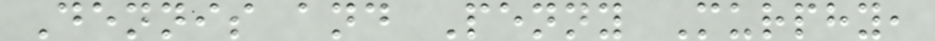Dennis and Penny Murphy,
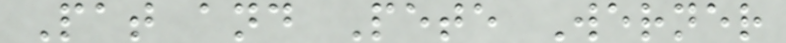Pat and Pete Werner
